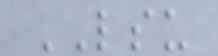LSU
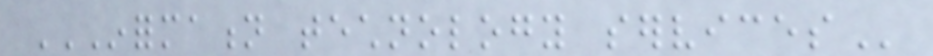INFORMATION TECHNOLOGY SERVICES
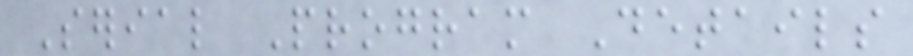Serial Program Details
